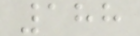188
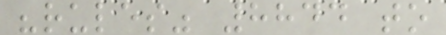"rules" 8844 to
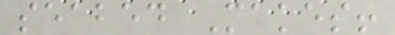seabed Makes!
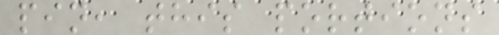pin, this portions
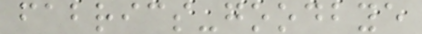fabrics-goodbye
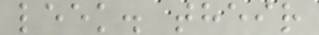leek. their
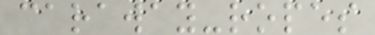caraway-ropes
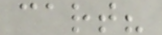cart?
